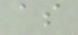as
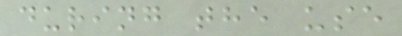during the use
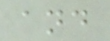and
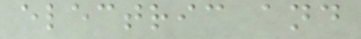electric and
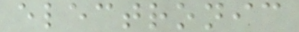electronic
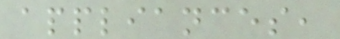appliances,
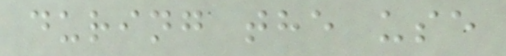during the use
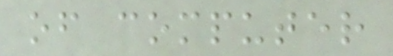of computer
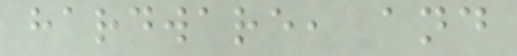hardware, and
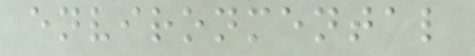environmental
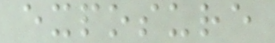exposure
